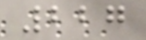227
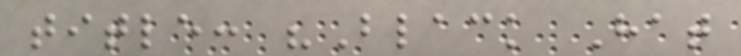title: "Black Hat
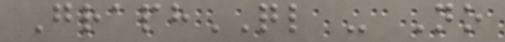GraphQL - No
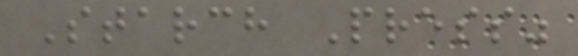Starch Press"
